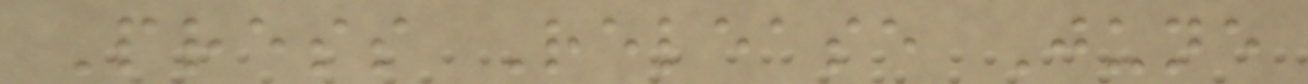Press Release June
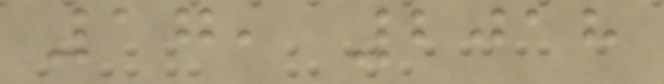17, 2018
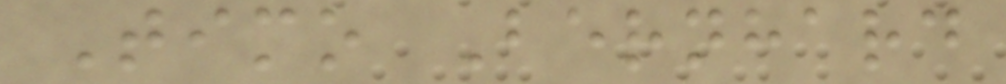Timo Bernhard
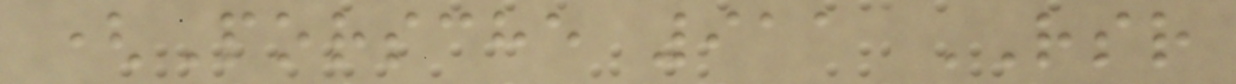(Porsche 911 RSR
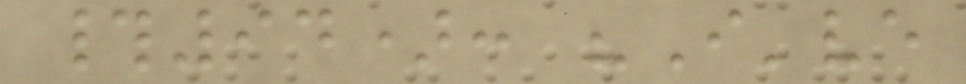#94): "I've
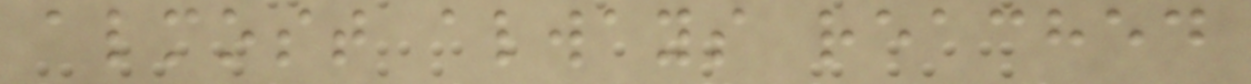almost always reached
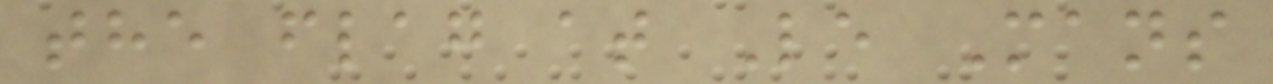the flag at Le Mans
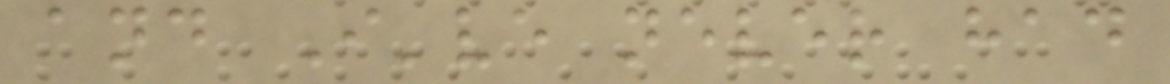and I've never had
